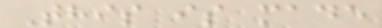This is made
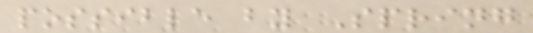possible by Spring
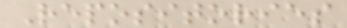Repositories
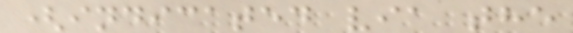(indicated via the
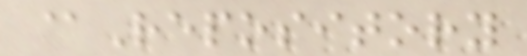@Repository
